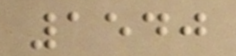1540
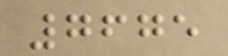7675
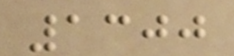1300
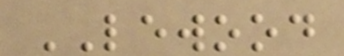LEWOOD
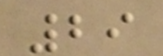29
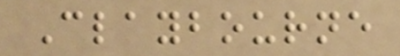Claybourne
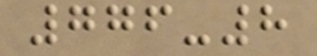776-8
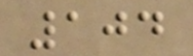104
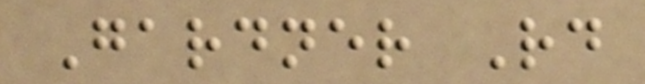Gardner Rd
